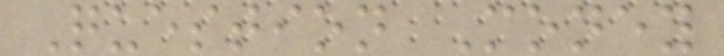Question Money
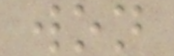won
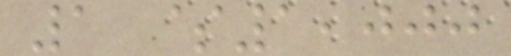1 $1,000
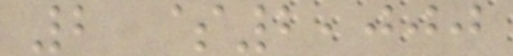2 $2,000
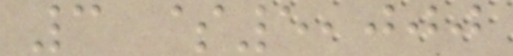3 $5,000
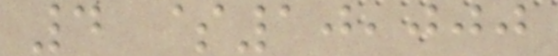4 $10,000
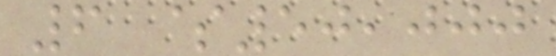6 $50,000
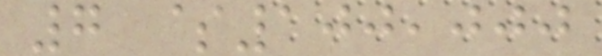7 $100,000
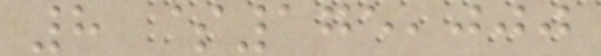8 $175,000
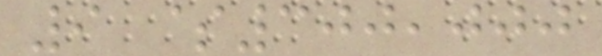9 $300,000
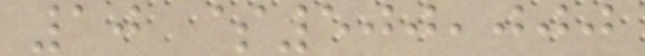10 $500,000
